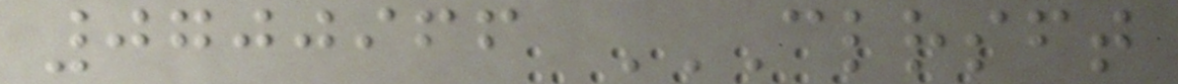0700966 CLRSFT
